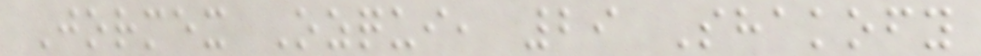Jormex Ozqui, 29 Shakofy
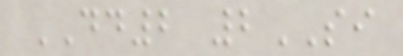DD2 2SI
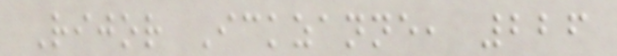Rijor Ickzanne, 226
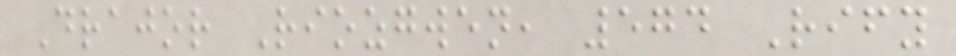Drajor Riozgwen, 574 Rify
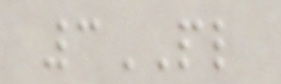3PL
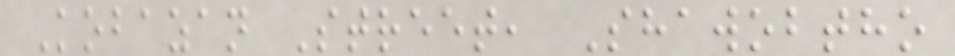Kobazan Street, Shawobtho
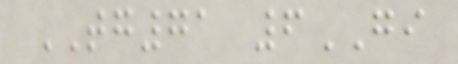TG71 6GI
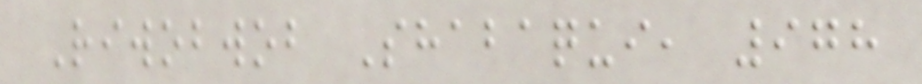Riwobwob Shabaqui, 978
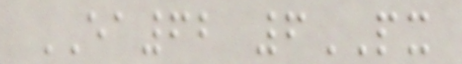EA62 6PX
